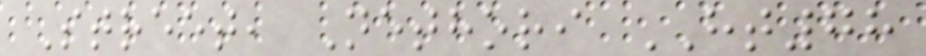Street, Nethori HT78
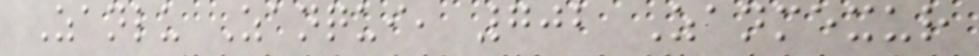Zanlu Zanqui, 702 Zanmexur
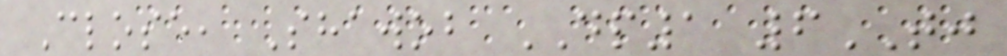Close, Shawob DP1 6TJ
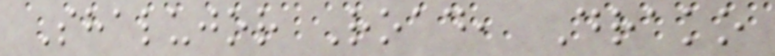Shalujor Road, Drako
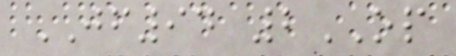JF94 2OP
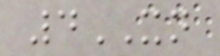4XN
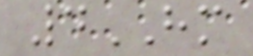4HM
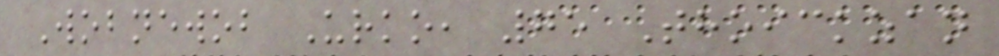Wobnewob Urko, 75 Thoickzan
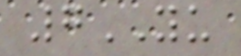7YU
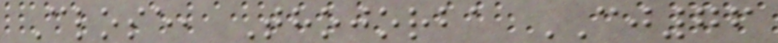Close, Thojorba CJ76
